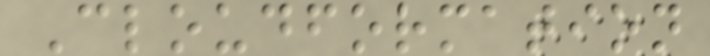Cloudformation
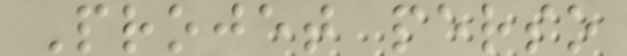Projet perso
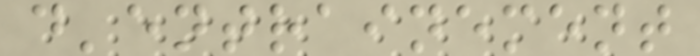d'entrainement
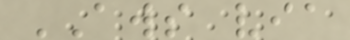AWS via
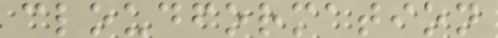cloudformation
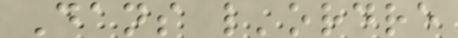Dans l'ordre
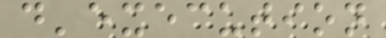d'execution
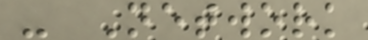- Network
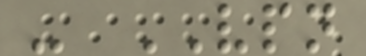- VPN
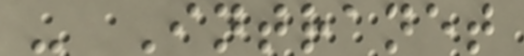- Intranet
